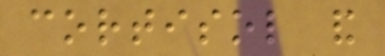cortisol and
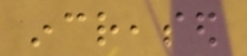increased
